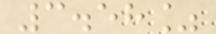3.58%
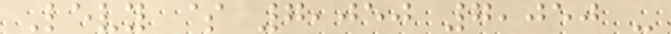Levy $ 7,050 7,050 -
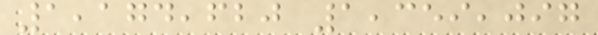1,174,620 1,359,097
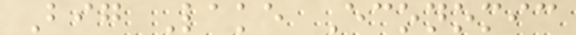Big Lake Economic
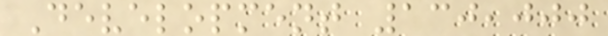Development 130,000
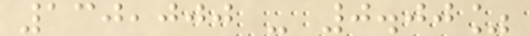130,000 - 0.00%
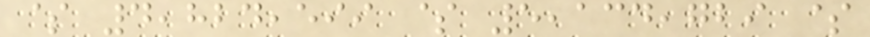$ 4,824,599 $ 5,134,729 $
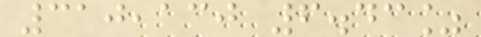310,130 6.43%
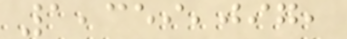1,359,097,
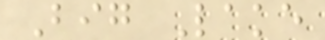Big Lake
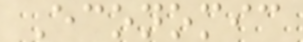Economic
